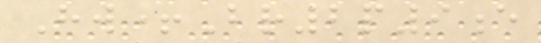Hw+Br2p9e
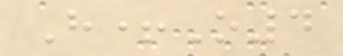H+O4
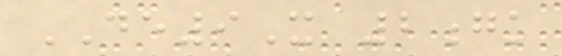DE9X 2gk
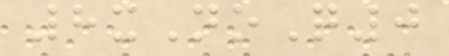8xNoQ0
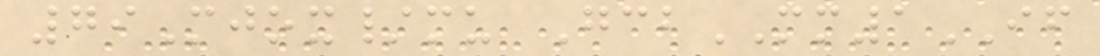79Mjox/mu GcbMM1IF
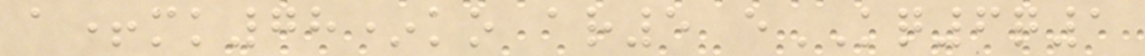a+mk78*ko ar5 eKQ6q1
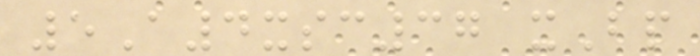5A4xsc37 xBp
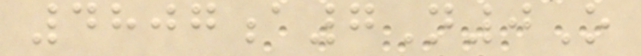4807a7N0O
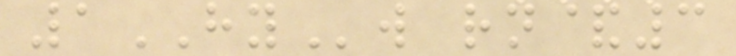1HYw rn&3
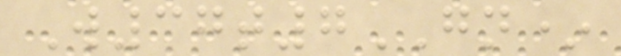W37t7GN*
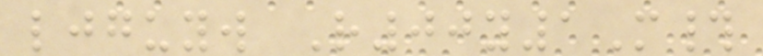ljguyw R00y1M#
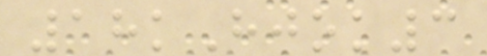18kHjok3
